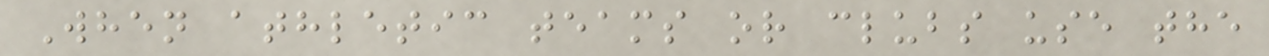When athletic teams or clubs use the
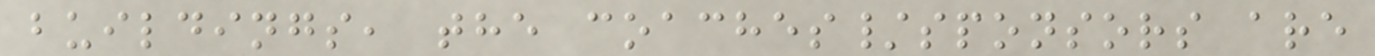buildings, the coaches/sponsors are
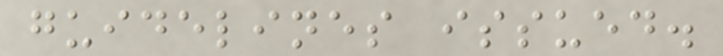guidelines issued.
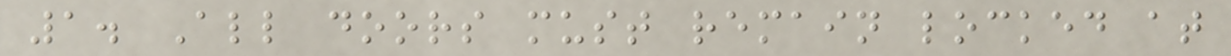1. All doors must remain locked at
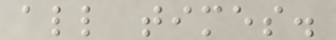all times.
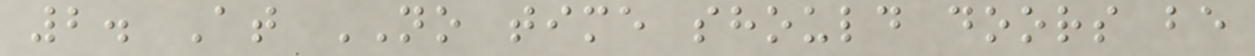2. At NO time should doors be
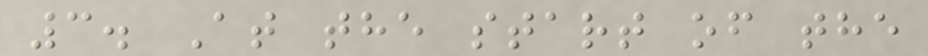3. At the start of the
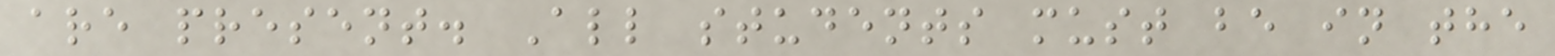are present. All students must be in the
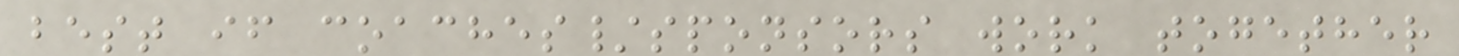best if coaches/sponsors work together
